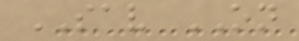SAV ON
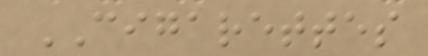CIGARETTES
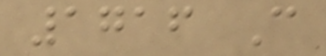1716 C
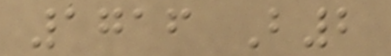1716 B2
